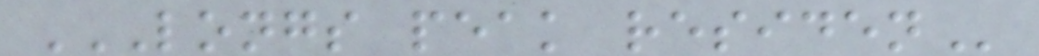LONGS PEAK RESIDEN
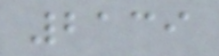2139
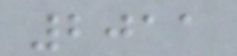2011
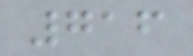716
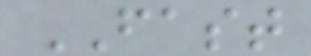FAST
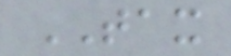TAX
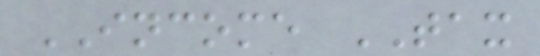INCOME TAX
